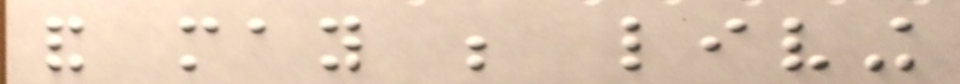and may be living
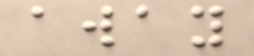away
